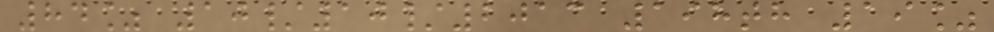84% 10/10/2013 198th 19%
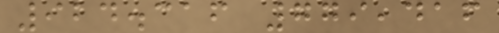924.316 779,416
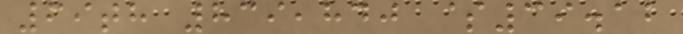69th 839,840 $39.12
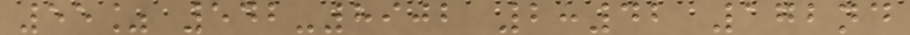55% 542-8902 2:42 172nd
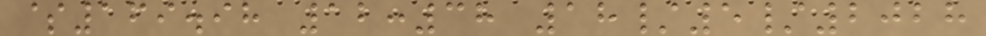$169.98 12:38 18/5/2028
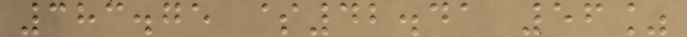383.75 $42.41 56%
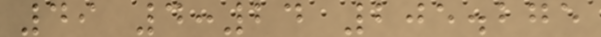49 4:24 205.275
